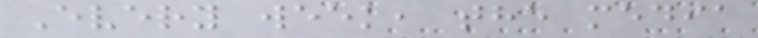Every week, the media
